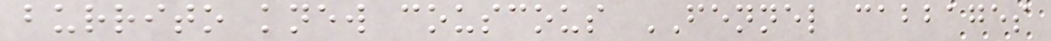burrito knew couscous FENNEL cabbages
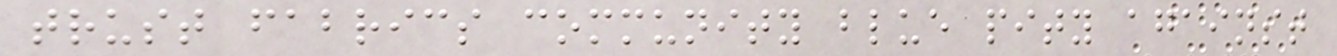trust fabrics community blue pity against
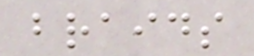braids
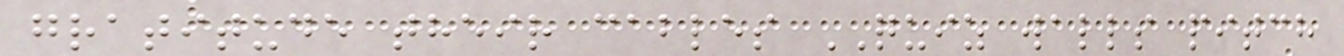gratitude their cables QUIZ walls pitch
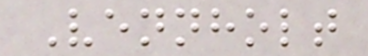Vennholt
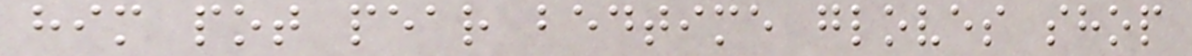him pot pear bedtime gloves shop
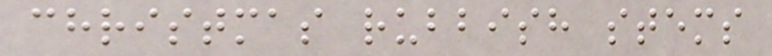christmas rubbish stems
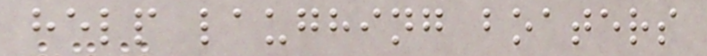help laughing boaters
